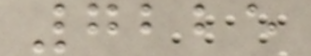7225
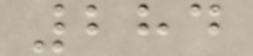284
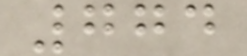774
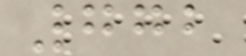772
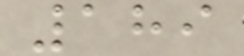189
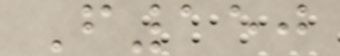F150
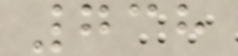738
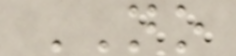NO
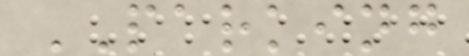PARKING
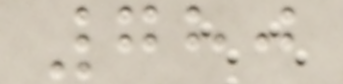780
